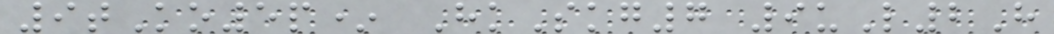9tKo5p* HkSkg7 9uL2H
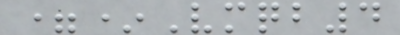=*Vmqb4
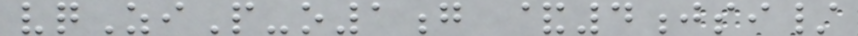vqZiP-o1g &4jsi/
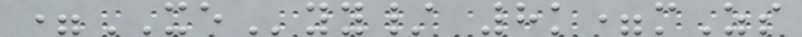=XEyy/ 8k=mZs
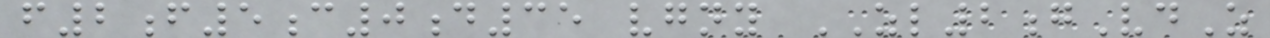f2f5c0d35 vgny ZL2gVdZ
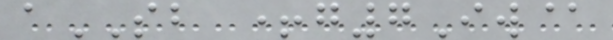aSB +g7Iw@
